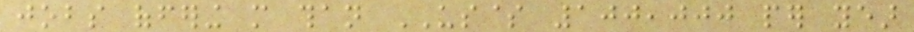jobs offering more than US$ 100,000 per year
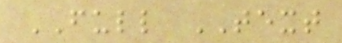FULL TEXT
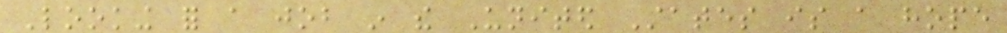Looking for a job in the United States is a hope
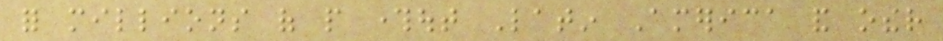for millions of people throughout Latin America and other
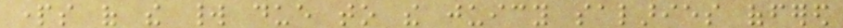parts of the world due to the juicy salaries offered
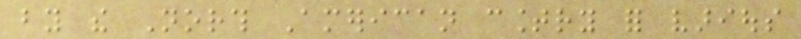by the North American country for various
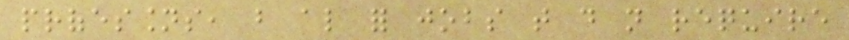professions, but also for jobs that do not require
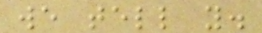we tell you.
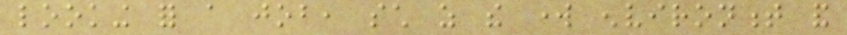looking for a job, such as the work environment and
